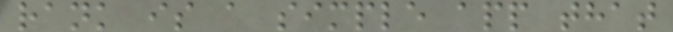rank is a simple app that
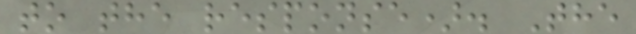to the response). The
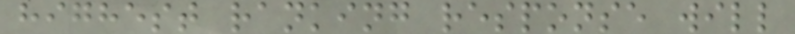highest ranking response will
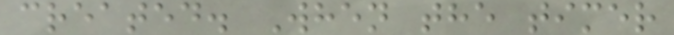created. When the timer
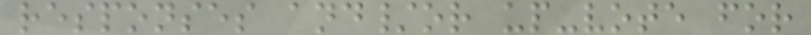responses and/or up-vote for
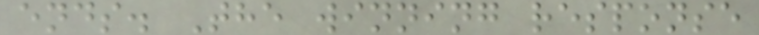ends. The winning response
